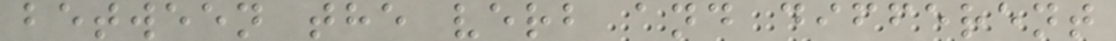between the verb and different
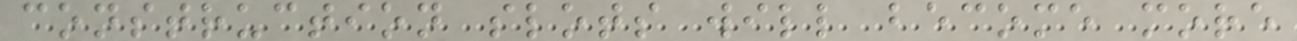construction slots will become more
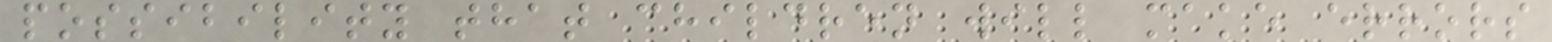possibility that children will make errors
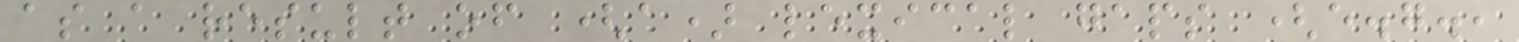as a result of (a) lexical gaps (e.g.,
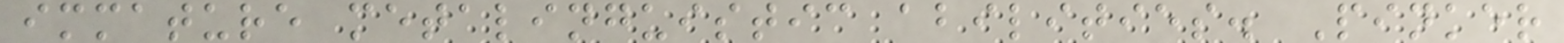immature metalinguistic abilities. Pinker
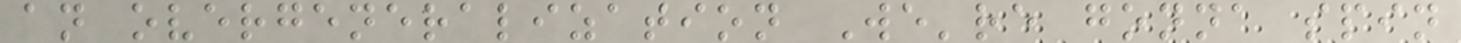an overgeneralization We're gonna spin
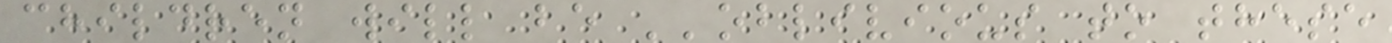children will be ''oblivious to these
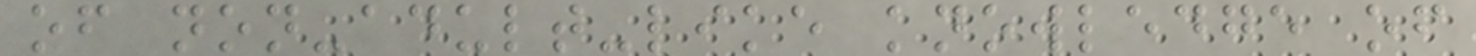of non-adult-like knowledge of
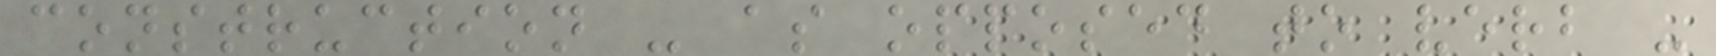construction - as opposed to verb -
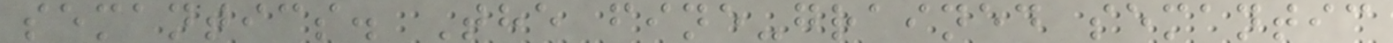semantics. The fine-grained semantic
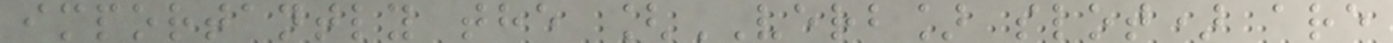importantly the [VERB] slot) are
